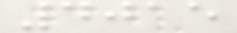4015
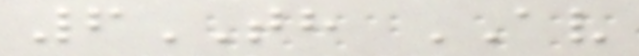6TH AV
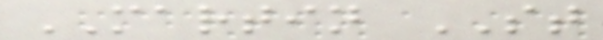MARTIN ST
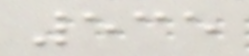535
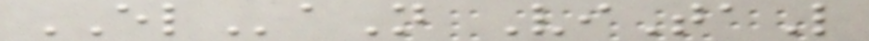ELaN ViTaL
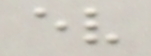ev
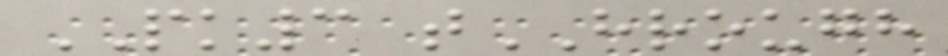PK3 tHROUGH
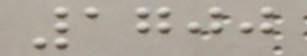1700
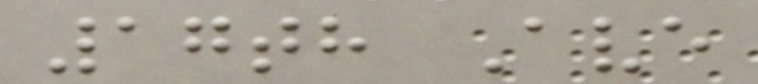17th Ave
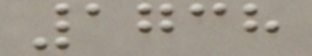1738
